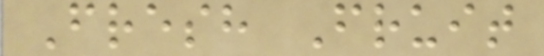Fresh Fruit
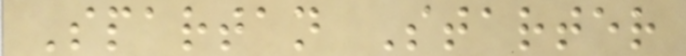Spartan Starter
